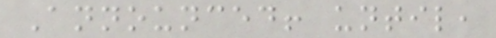Announced! until,
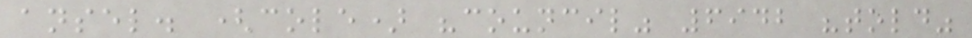ansel. (cole) "council" 6942 "told"
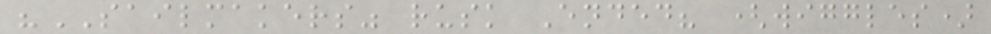"SAILMAKERS" rusk Ended? (wiggles)
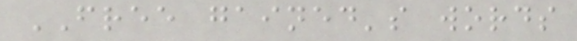FREE gained's words
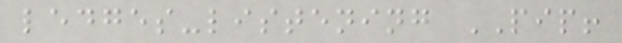ledges-listening PIP!
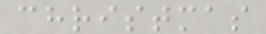christmas
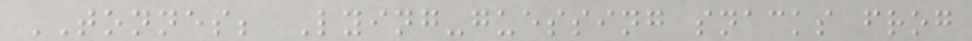TONNES; Lying-guessing snacks frog
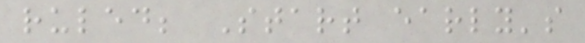ruled; Start early's
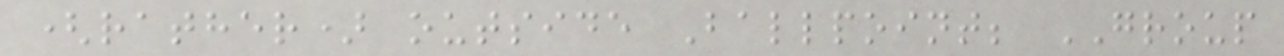(rather) outside Ballpoint; GROUP
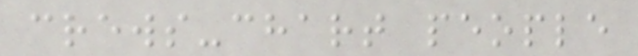crews-chart people
